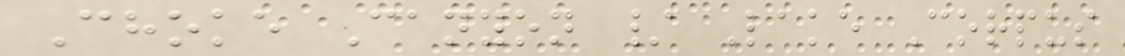Choke Canyon / Lake Corpus
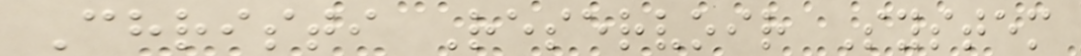Christi Reservoir System
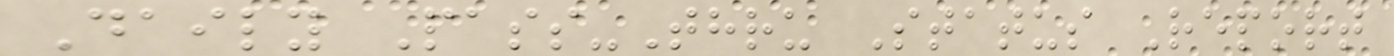Daily Pass-Thru Status Report
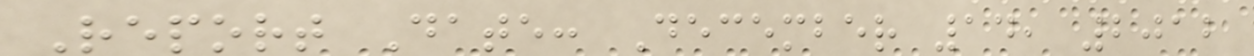Report Date: December 14, 2012
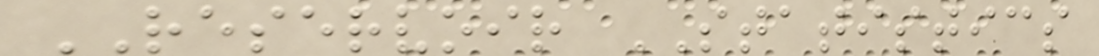RESERVOIR STATISTICS
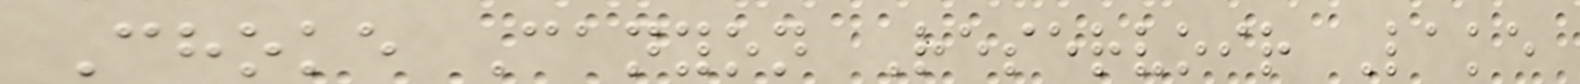Choke Canyon Reservoir Lake
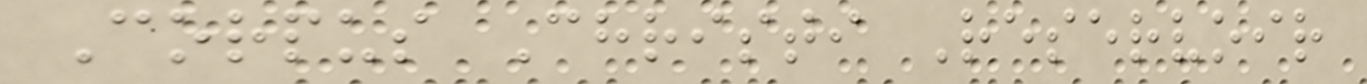Corpus Christi Reservoir
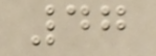47
